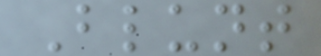Blunt
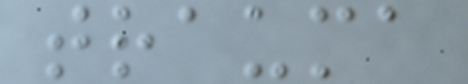trauma
